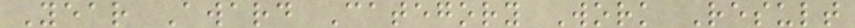Year Award Category Work Result
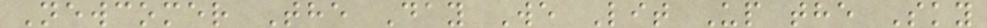Newcomer The Day We Lit Up the Sky
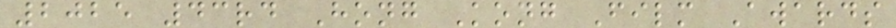2025 43rd Hong Kong Film Awards
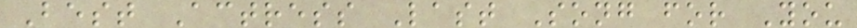Best Actress Last Song for You
